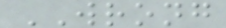WRONG
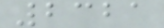2321
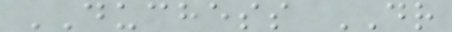DUCHESS DR
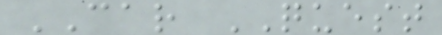CAR QUEST
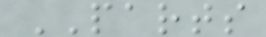PARTS
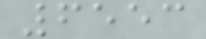6553
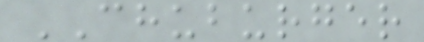CHUBURGER
